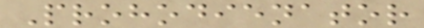Prohodienator
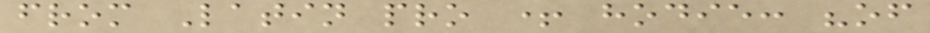from Latin pro + hodie: "of
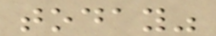today"
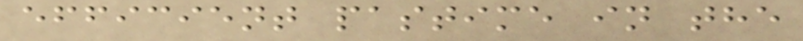efficient pastime in the
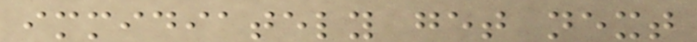immidiately get next
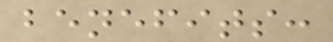benefits:
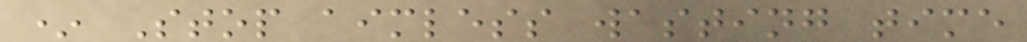* Stop aimless wasting time
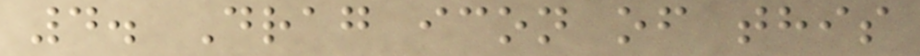4. Drag icon of this
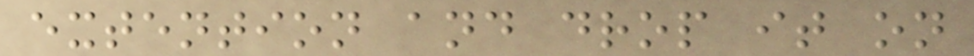extention and drop it on
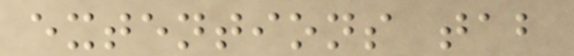extentions tab
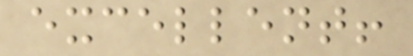excellent!
